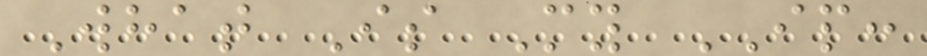What Is My IP:
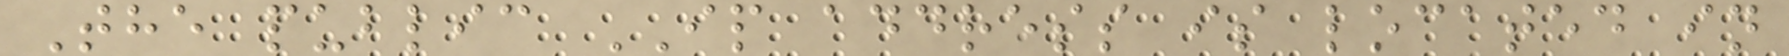The public IP address is located in
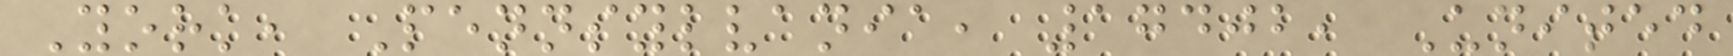York, Pennsylvania, 17402, United
